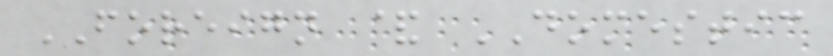FOREIGN & DOMESTIC
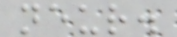neur.
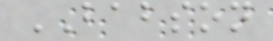BABSON
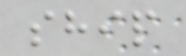ship
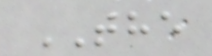THE
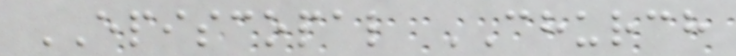EPISCOPAL CHURCH
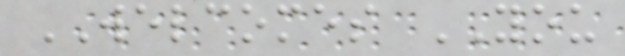WELCOMES YOU
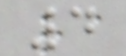4
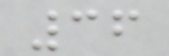36
